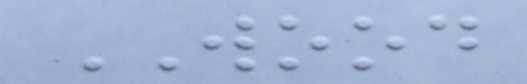WOOD
